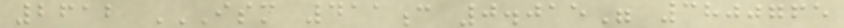2612 ISM 411C 0.015" 3800765
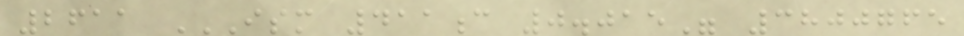2611 ISM 411C 0.015" 3800765
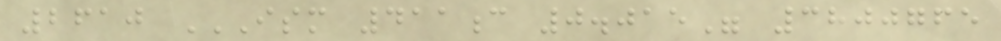2610 ISM 411C 0.015" 3800765
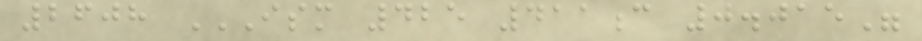2608 ISM 425 411C 0.015"
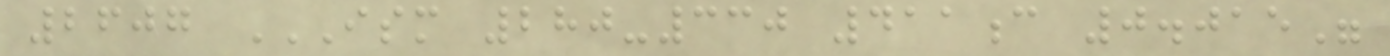2607 ISM 280-330 411C 0.015"
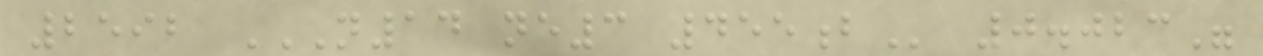2592 N14 NE3 455B 0.023"
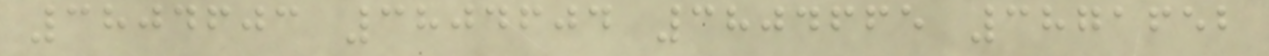3804603 3804604 3804665 3871652
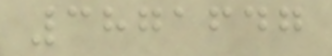3871647
